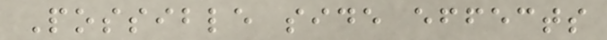Possible side effects
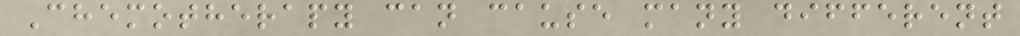Chemotherapy can cause many different
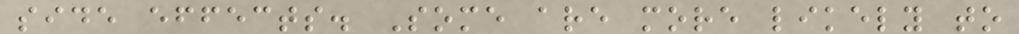side effects. Some are more likely to
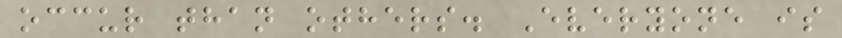occur than others. Everyone is
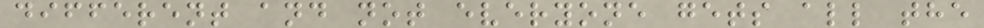different and not everyone gets all the
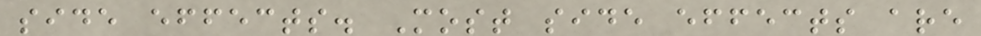side effects. Most side effects are
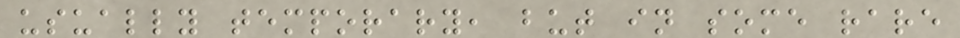usually temporary, but in some rare
